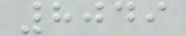8049
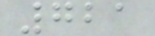721
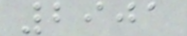2901
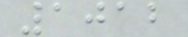1012
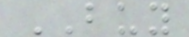BUY
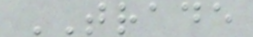TRADE
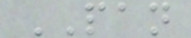PAN
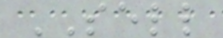SELL
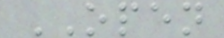OPEN
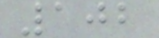102
